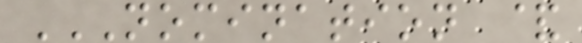NOMINATION &
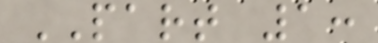PART 1:
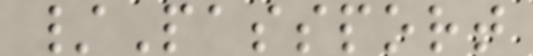/Passport
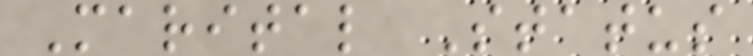Marital Status
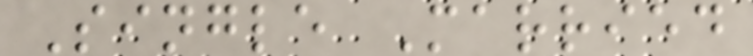Single Married
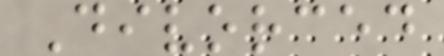Divorced
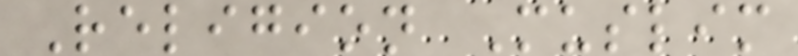Religion Muslim
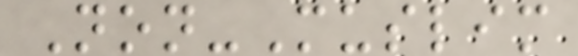Non-Muslim
